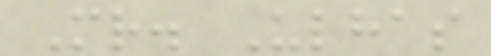Mr. Ulhas
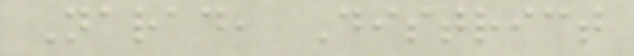Narad, District
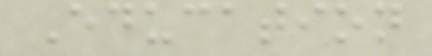Education
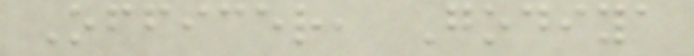Officer, Godiya
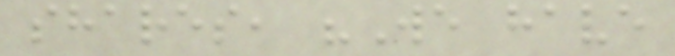shares, "We have
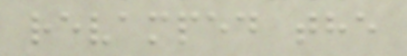revamped the
